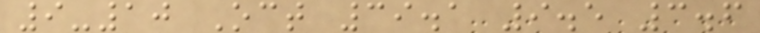9-10 Oct 39.1 9.5 3.6
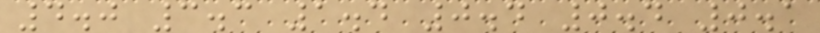4.0 3.3 1.4 0.4 0.4 0.1
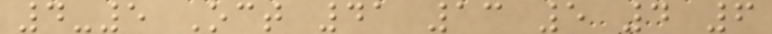4-5 Oct 41 13 5 4 6
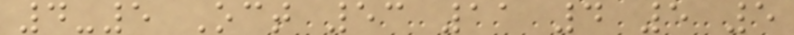4-5 Oct 53 11 4 5 5
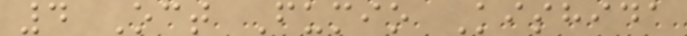4 Oct Fumio Kishida
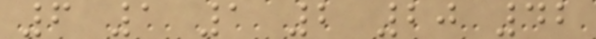6 1 1 2 20 42
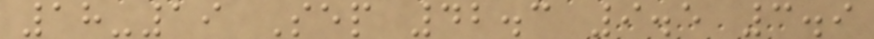18-19 Sep 42.3 9.5 3.9
